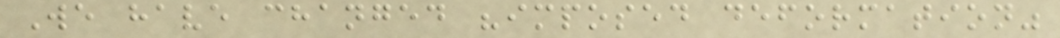We have changed "imposed deformation"
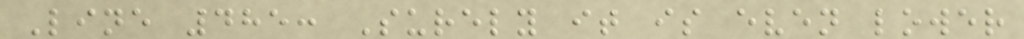Line 485: Surely it is even lower
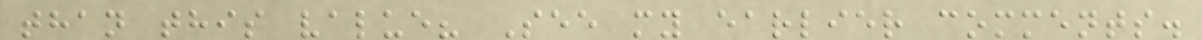than this value? See my earlier comments.
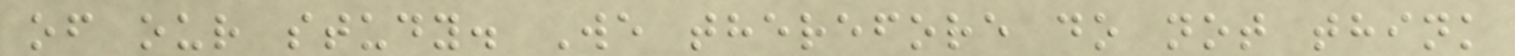of our study. We therefore do not think
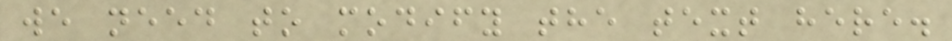we need to modify the text here.
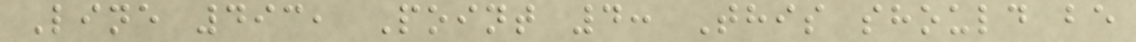Line 493, Point 4: This should be
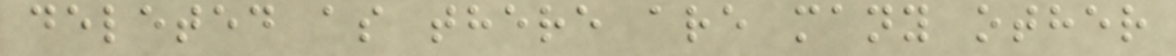deleted as there are many other
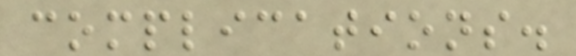complications.
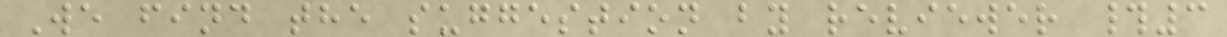We find the suggestion by reviewer #3
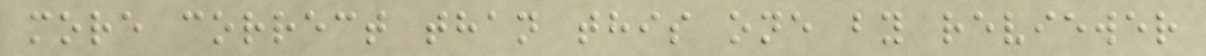more correct than this one by reviewer
